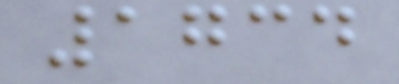1734
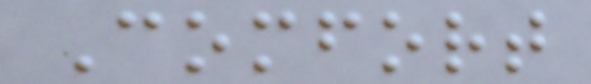Comfort
